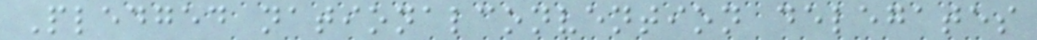Pledged nationalconvention delegates
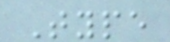Type
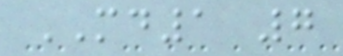MD1 7
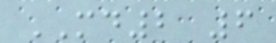MD2 6
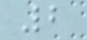2
